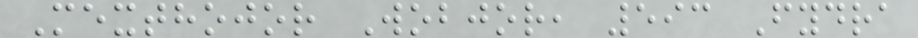Mexthojor Wobjor, 593 Fydra
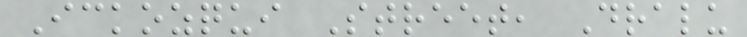Ickozqui Street, Dralu
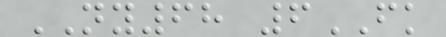NY68 6FK
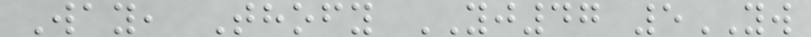Way, Thofy YJ47 5YW
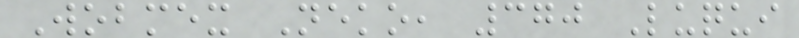Wobmex Neko, 370 Luqui
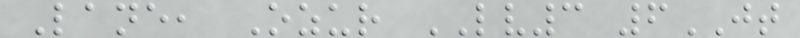Lane, Ozur LV3 6JT
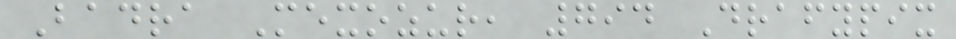Badra Mexozur, 794 Drafypix
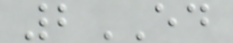2ED
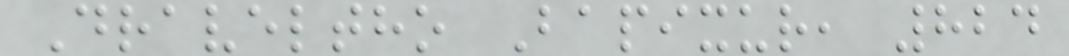Draveltho Bapixur, 824
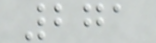271
